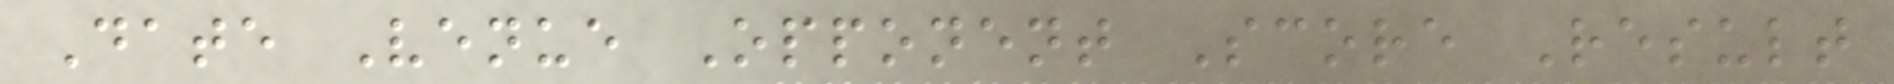Date Venue Opponent Score Result
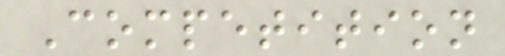Competition
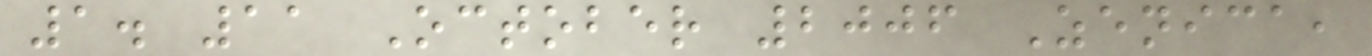1. 11 October 2006 Zenica,
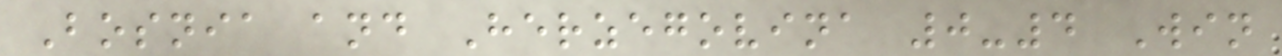Bosnia and Herzegovina 0-4 Win
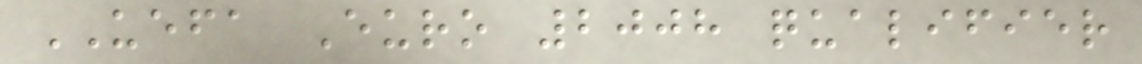UEFA Euro 2008 qualifier
